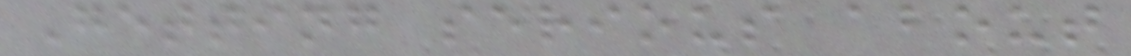Getting serious about
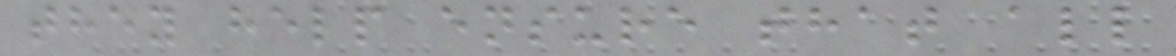they help ensure that all
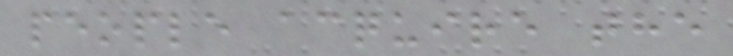people acquire the
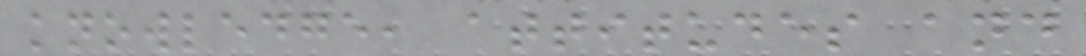knowledge, attitudes and
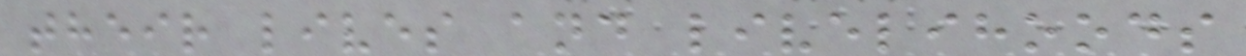their lives and livelihoods
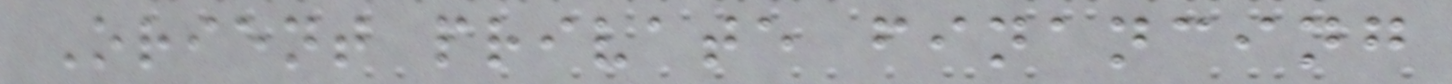Orient private financing
